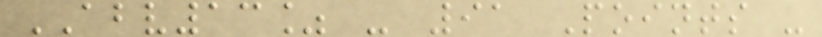ABV13% - 91 Points -
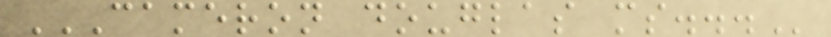CAMERON DOUGLAS MS...
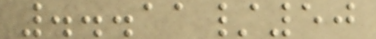...11/50
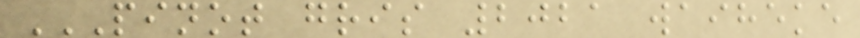PINOT GRIS 2021 WAIHEKE
